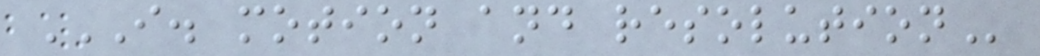I. MOTION AND RESOLUTION
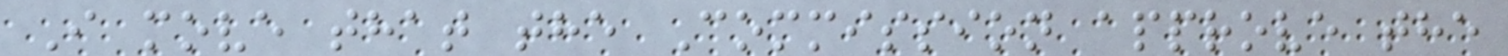I move that the Commission approve the
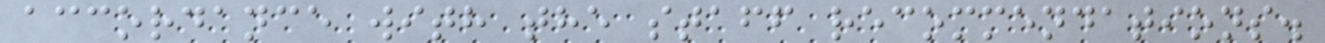accordance with the staff recommendations.
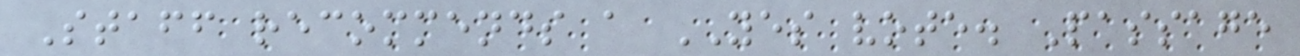Staff recommends a YES vote. Passage
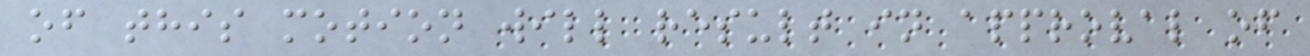of this motion will result in approval of
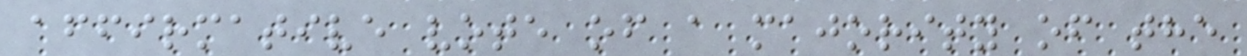affirmative vote of a majority of the
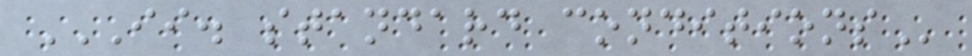II. STANDARD CONDITIONS
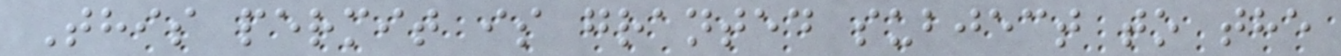This permit is granted subject to the
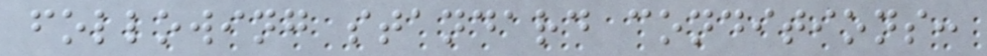following standard conditions:
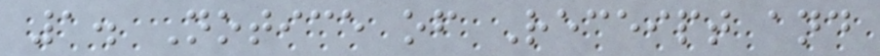1. Notice of Receipt and
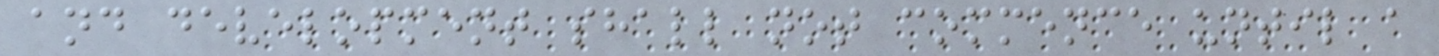and development shall not commence until a
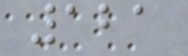121
